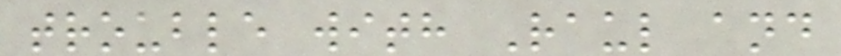trouble with Raul and
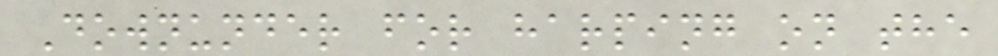Downunder for harping on the
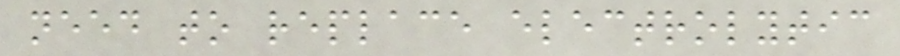need to replace electrolytic
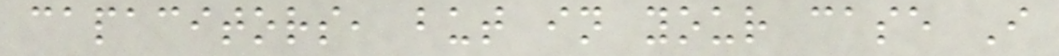capacitors, but in your case I
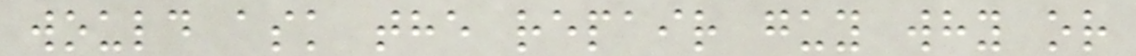would ask the repair guy why or
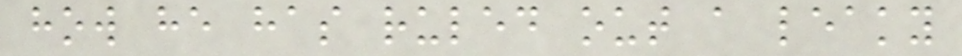how he has ruled out a leaky
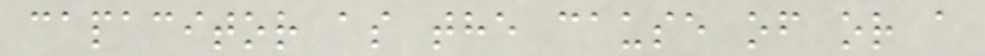capacitor as the cause of or a
